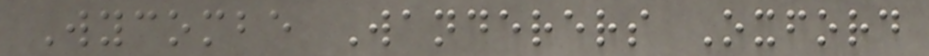Wycombe Wanderers Oxford
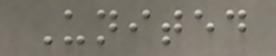United
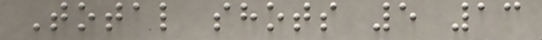Total shots 5 13
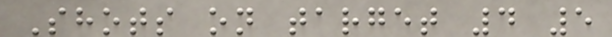Shots on target 4 5
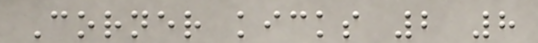Corner kicks 2 8
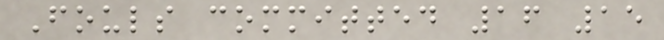Fouls committed 16 15
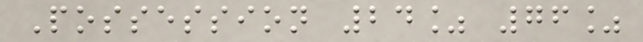Possession 24% 76%
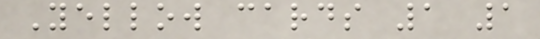Yellow cards 1 1
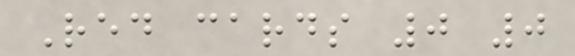Red cards 0 0
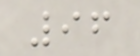96
